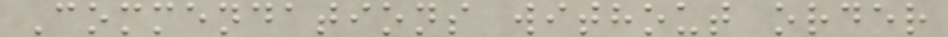Commendations without order
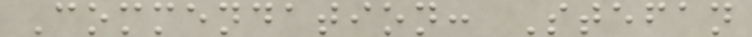Commendation: Stefan
